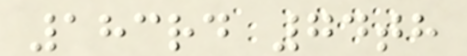183rd 74th
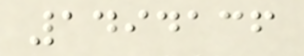1494136
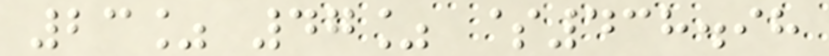23% 47% $438.98
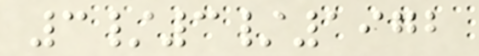3/3/1972
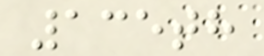135th
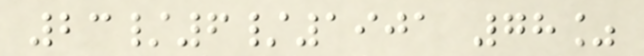23/6/1901 78%
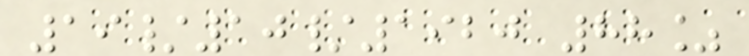19/10/1920 88%
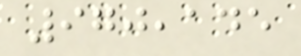970,145
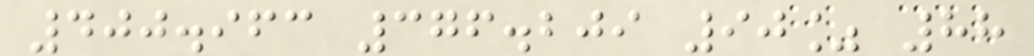400.963 376.209 90% 88
